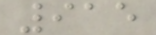915
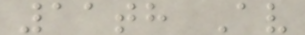11th Av
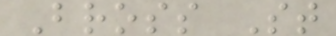Bross St
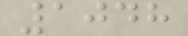1048
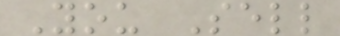You Sell
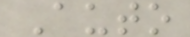Auto
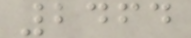2464
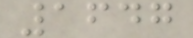1647
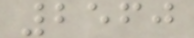2560
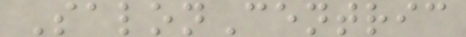SalonCentric
